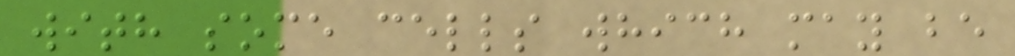with some cells which may be
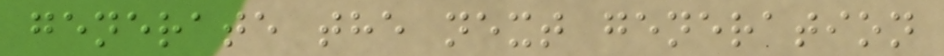generate the next generation
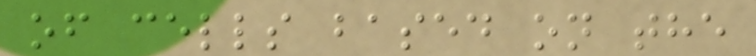of cells based on the
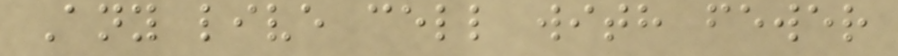Any live cell with fewer
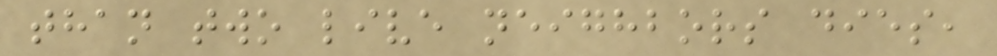than two live neighbors dies,
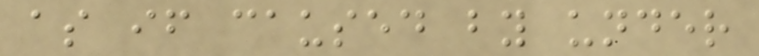as if caused by under
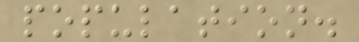population.
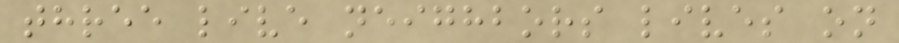three live neighbors lives on
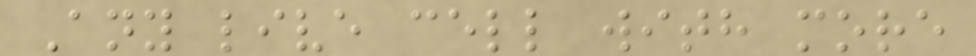Any live cell with more
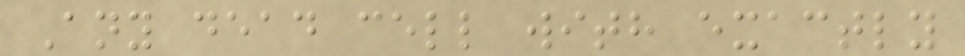Any dead cell with exactly
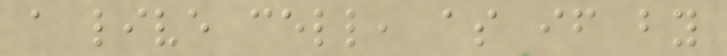a live cell, as if by
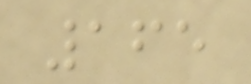165
